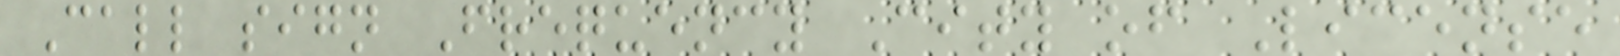Call sign Frequency City of License
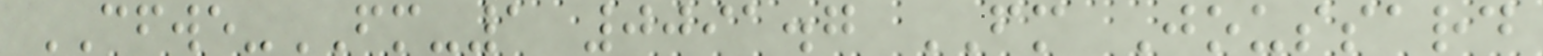CFWE-FM-1 0091.7 FM Joussard
